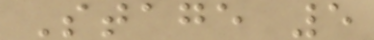Stage 5
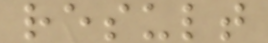result
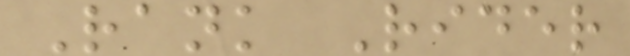Rank Rider
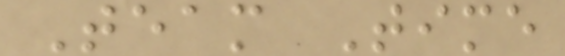Team Time
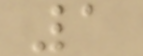1
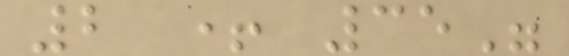2 + 35"
